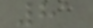81
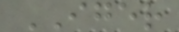IGER
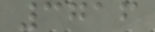3716
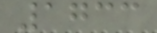1733
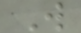W
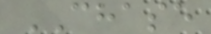CHASE
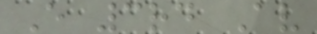E 3rd Av
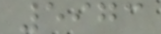5973
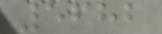5682
